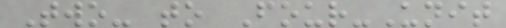Two- to Four-Unit
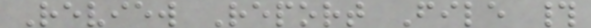Review Report File #
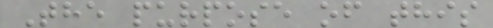The purpose of this
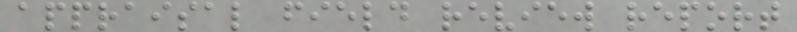appraisal field review report
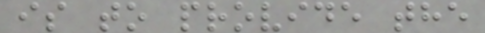is to provide the
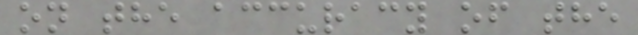on the accuracy of the
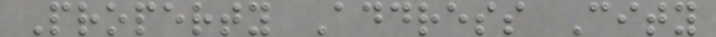Property Address City
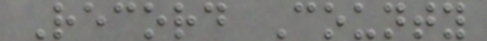Record County
